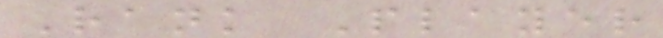Rank Player
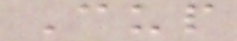Cup
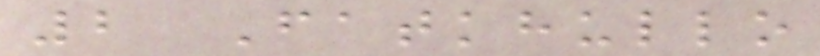2 Fatkhullo
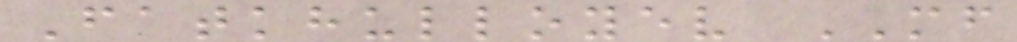Fatkhulloyev MF
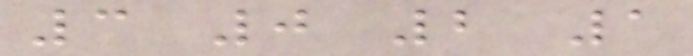3 0 2 1
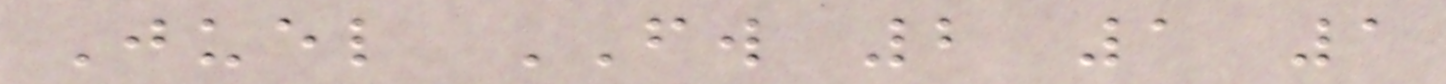Juel FW 2 1 1
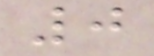0
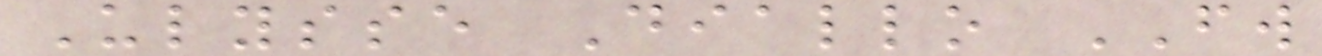Ulysse Diallo FW
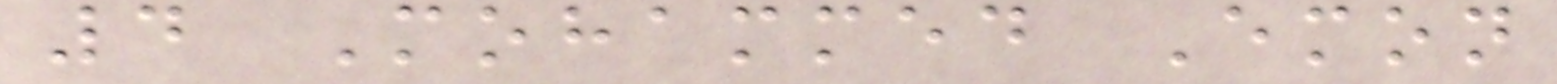4 Mohammed Emon
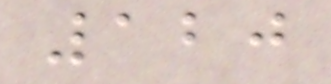120
